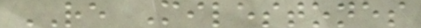RE Milestones
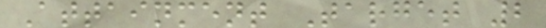Attainment Target 2
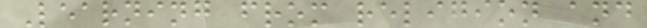Learning from religion and
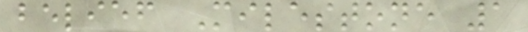belief Milestone 1
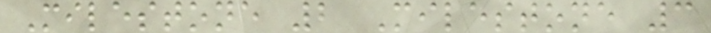Milestone 2 Milestone 3
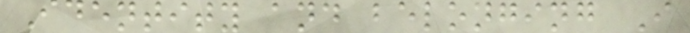Identity and belonging I
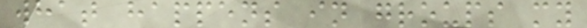what happens in groups my
